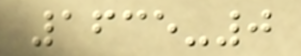1635-0
